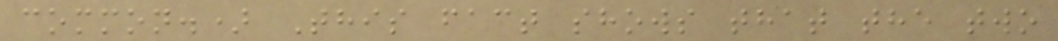common.) This fact shows that the two
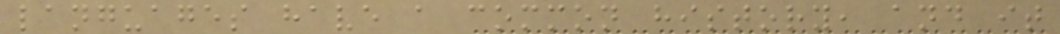languages have a common history, and it
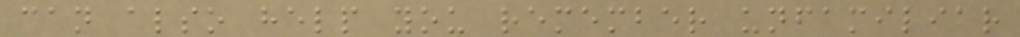can also help you remember unfamiliar
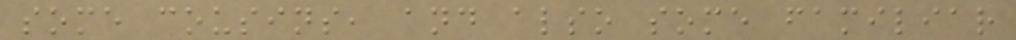some cousins, and also some familiar
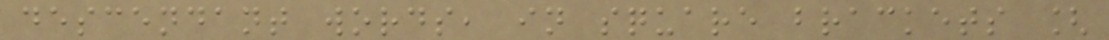descendant words, in square brackets [
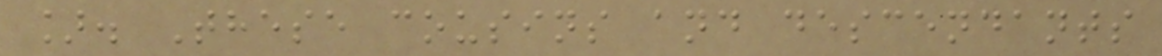]. These cousins and descendants
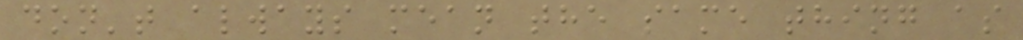don't always mean the same thing as
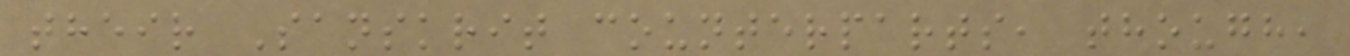their Sanskrit counterparts, though,
